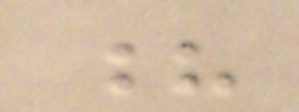?
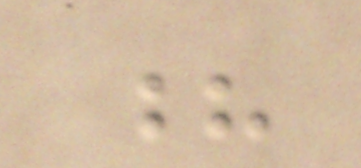?
